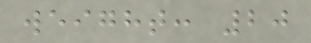weight: 20
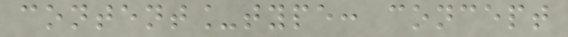content_type: concept
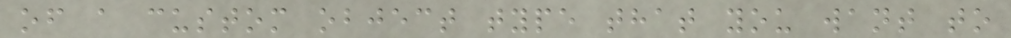of a custom object type that you want to
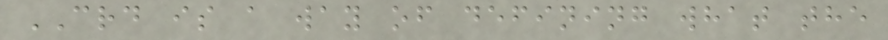CRD is a way of defining what the
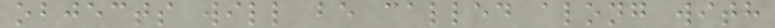objects will be called along with
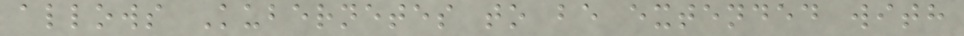allows Kubernetes to be extended with
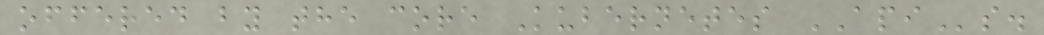offered by the core Kubernetes APIs.
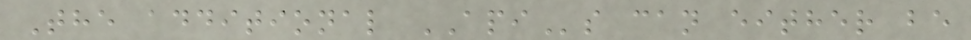The additional APIs can either be
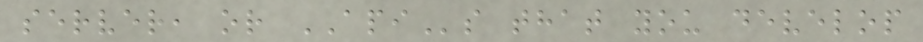server, or APIs that you develop
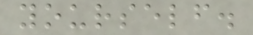yourself.
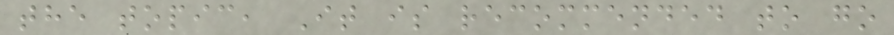the topic, It is recommended to go
